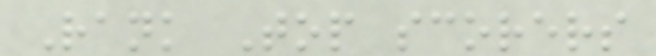Rank Top scorers
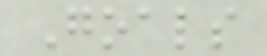Goals
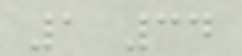1 34
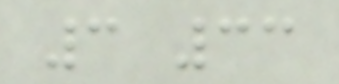3 33
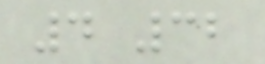4 32
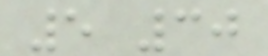5 30
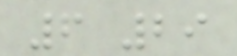6 29
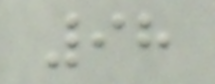98
